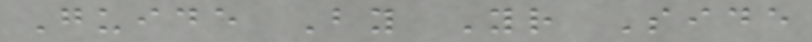Guide By Your Side
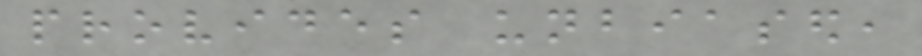provides unbiased,
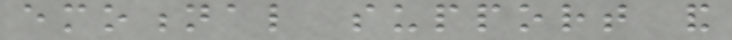emotional support and
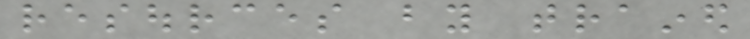resources by trained
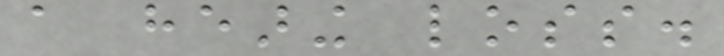a hearing loss.
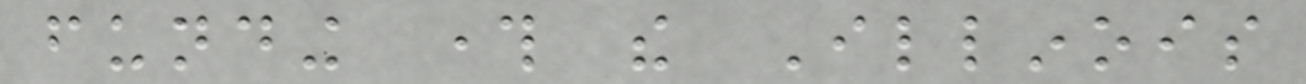funding through the Illinois
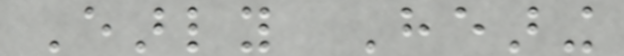Early Hearing
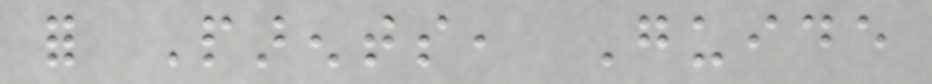for Parents, Guide
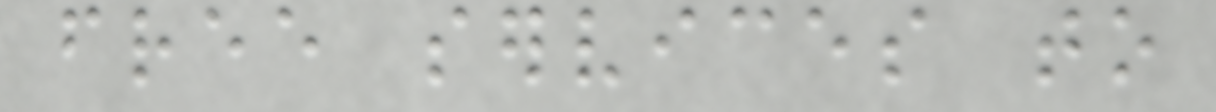free services to
